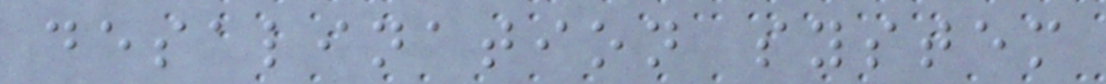desalination system
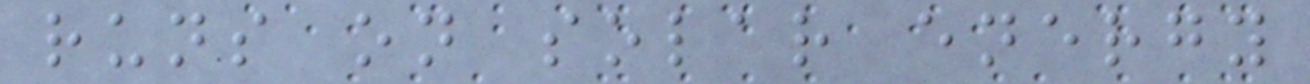runs on solar energy
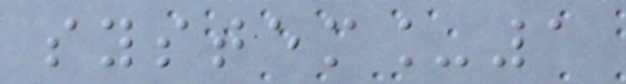system_1
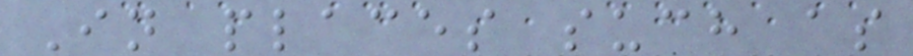In places such as
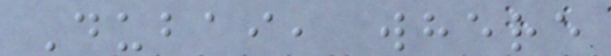Dubai, where
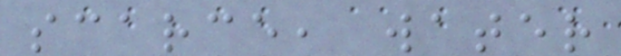scarce, water
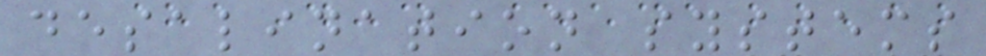desalination systems
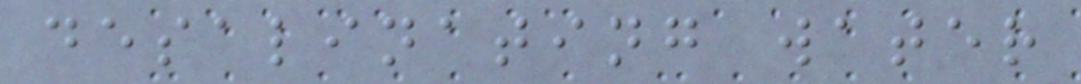desalinating water
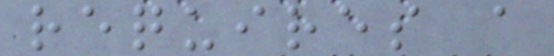requires a
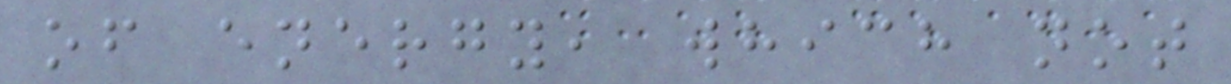of energy, which not
